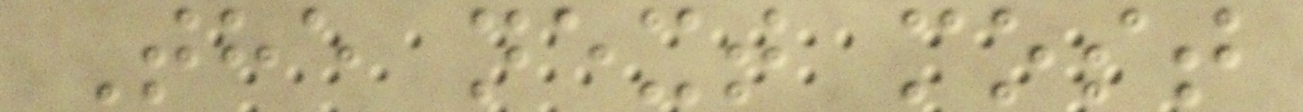The next most
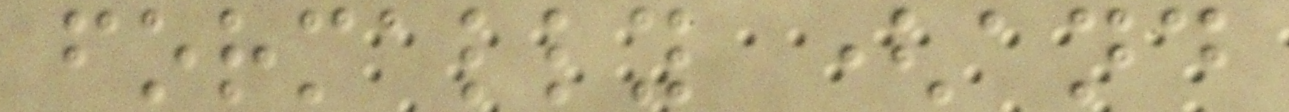formally (and
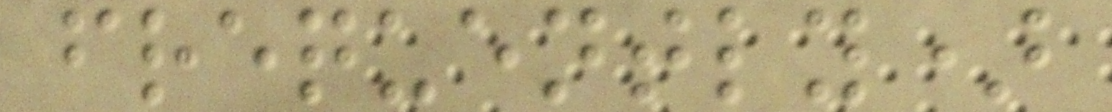frequently)
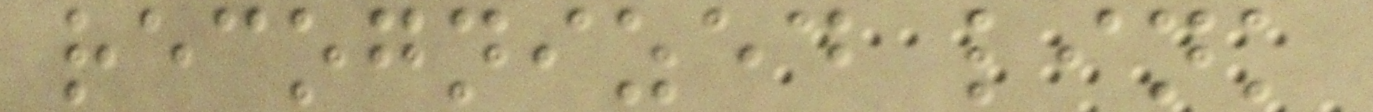recognized link
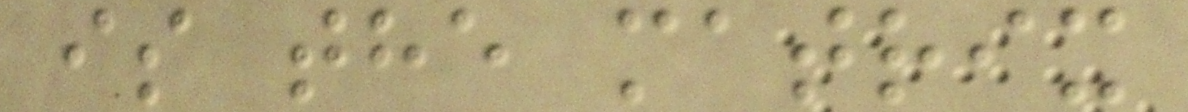is the matrix
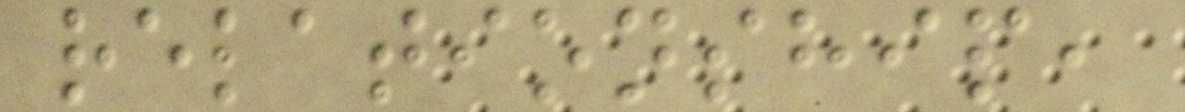relationship,
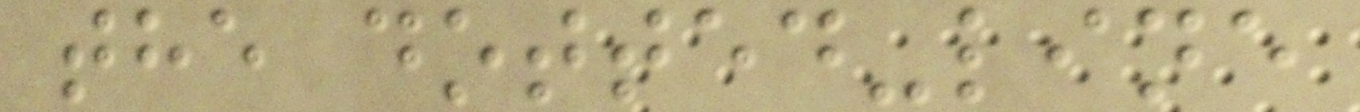the dotted-line
